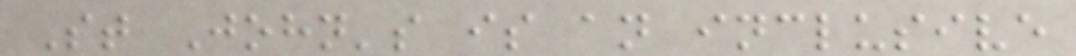St John's is an inclusive
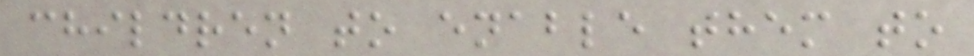children to enable them to
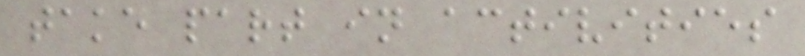take part in activities
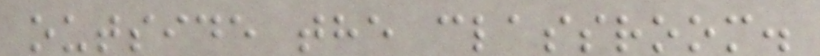outside the classroom.
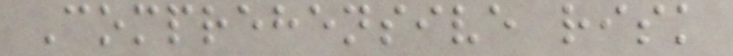Comprehensive risk
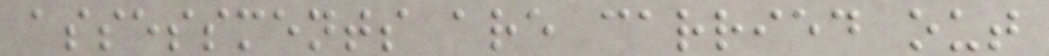assessments are carried out
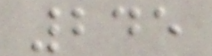245
